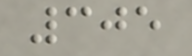305
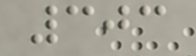303
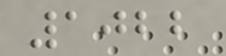1022
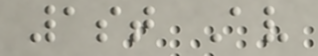1st Av
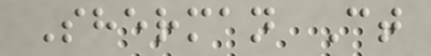Sherman Ct
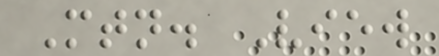Mtn. View
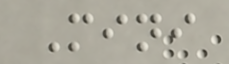Mini
